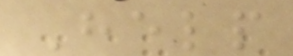Help
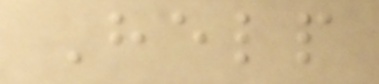Help
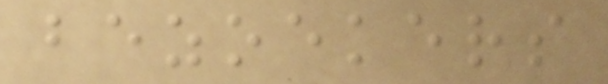bezoekers
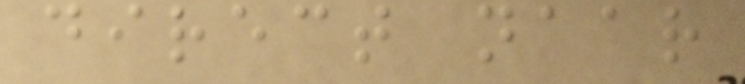direct naar
